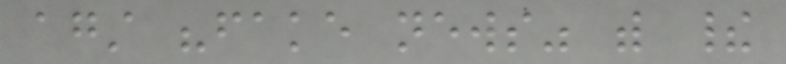against "fake news" with their
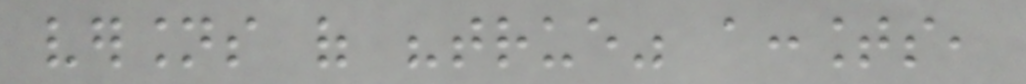versions of "true" accounts,
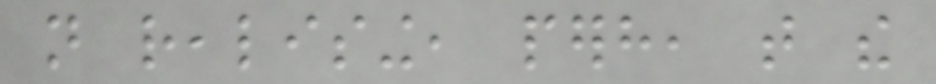not realising, perhaps, that the
